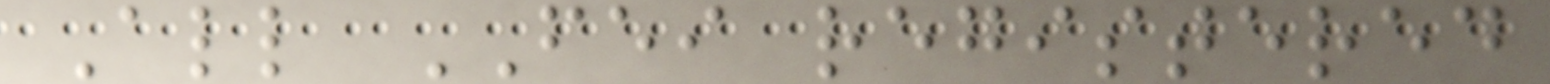All FEI registered
